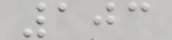103
